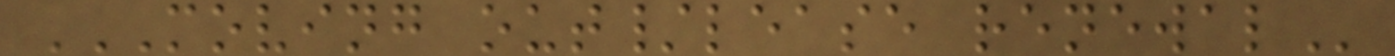MOVING OUT/LEASE RENEWAL
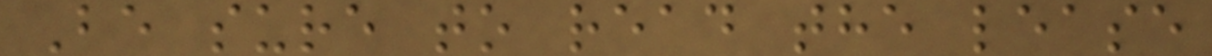Be sure to read the lease
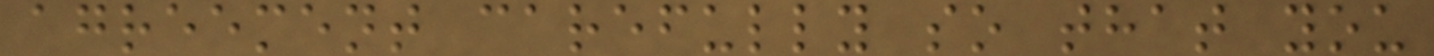agreement carefully so that you
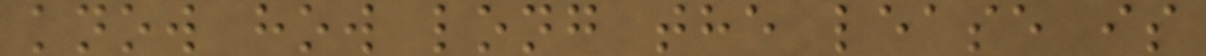know how long the lease is
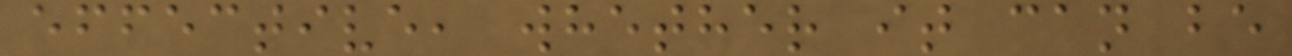effective, whether it can be
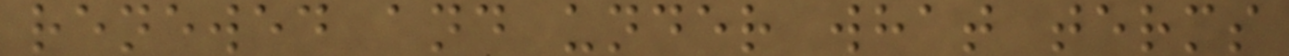renewed and under what terms
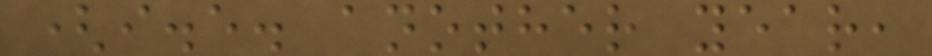(i.e. another year,
